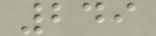249
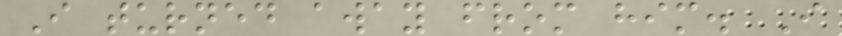I turned away from him. I
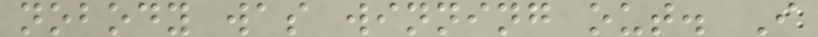nobody was winning out. I
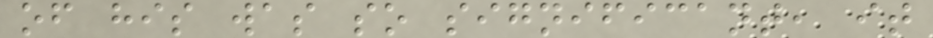of his was so significant, it
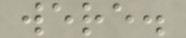were.
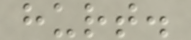hurt.
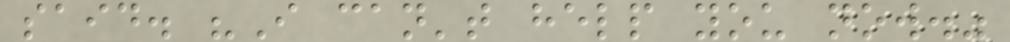said. "I can't help you now."
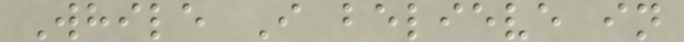While I believe in
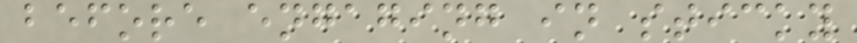before engaging in sticky
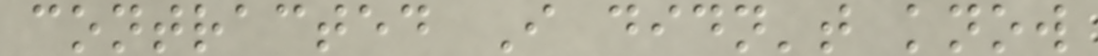contracted I didn't know
